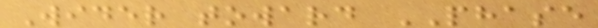Wider toward PHASE
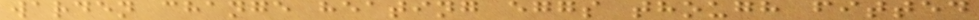warden change heating eggs though fitted
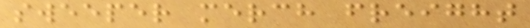sweeper merch freight
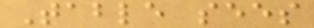Table sees
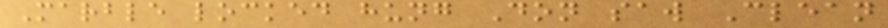Marble locked hung Don saw Clean
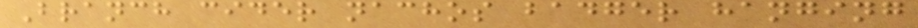Branch cider nachos badger hanging
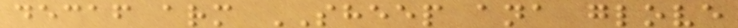decaf arm SHEEP ana glove
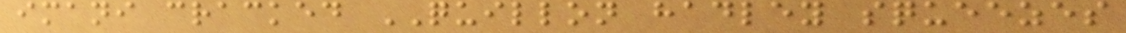imani cracked QUILLON hadley squeezes
